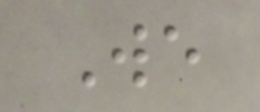We
